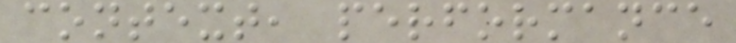context, performance
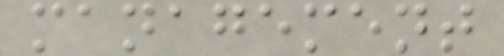management
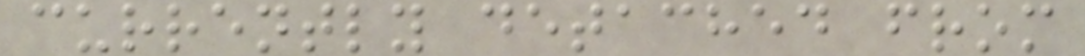currently detached from
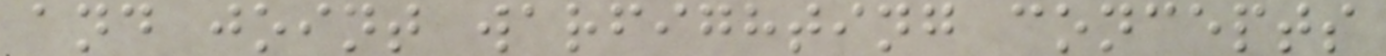and joint warfighting concepts
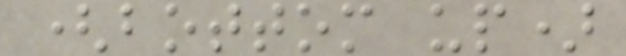(bottom up)
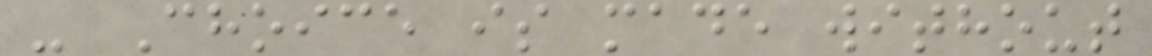- Choice is made without
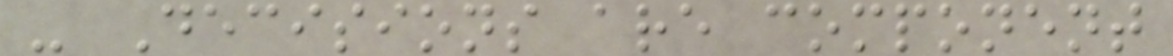- Decisions are component
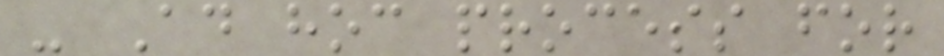- Ad hoc process for
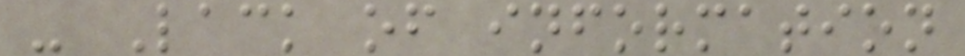- Lack of information
